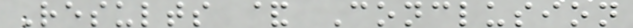Results & Conclusion
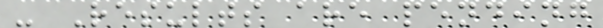- Results are pending
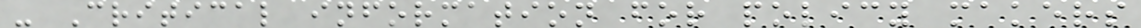- Critical information for policy makers
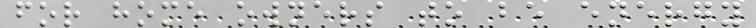for home owners to be energy
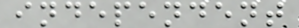independent
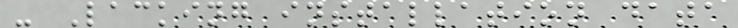- Lacking installation data
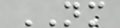NM
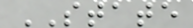STATE
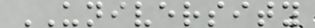UNIVERSITY
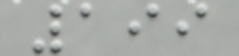199
